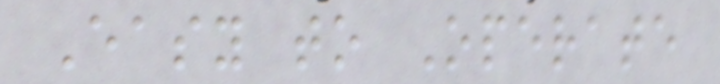Easy to Operate
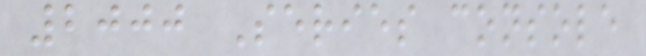2000 Series console
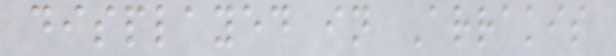displayed in Arrakis
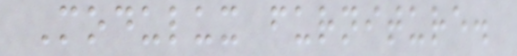Modulux furniture.
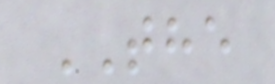THE
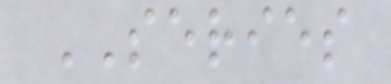SERIES
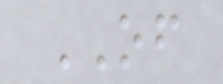OF
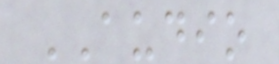AUDIO
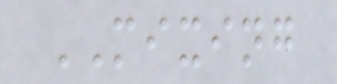MIXING
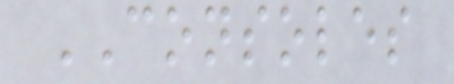CONSOLES
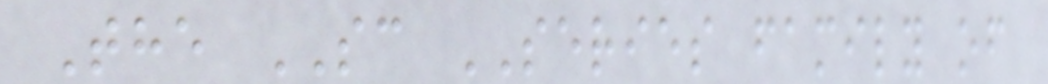The SC SERIES family of
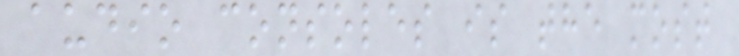audio consoles is the most
